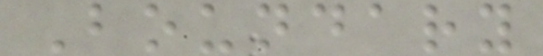Boundary
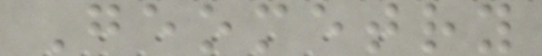Geometry
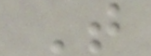T
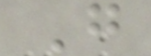G
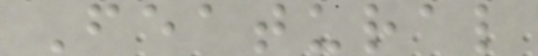Featural
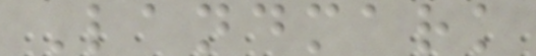Landmark
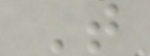T
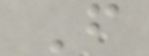F
